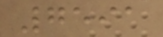7591
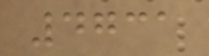4731
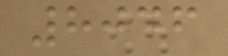8046
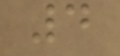4
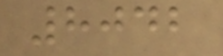8042
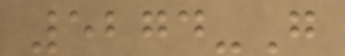5274-G
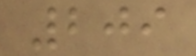209
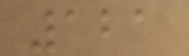121
